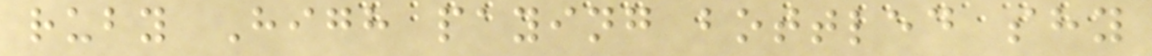ruby High paying bottled shy
